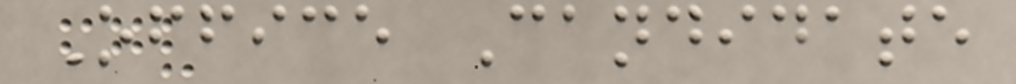Office Candidate
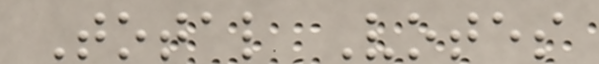Total Votes
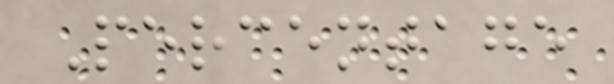Percentage
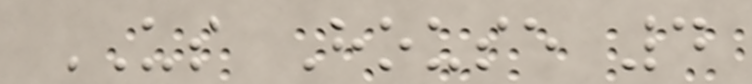US House 4
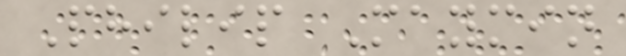Philip Maymin
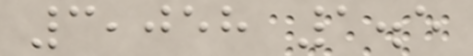3,058 1.5
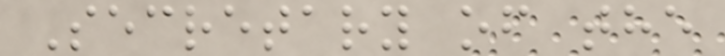Secretary of the
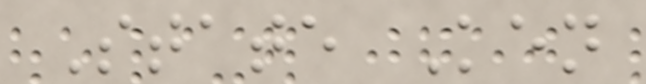State Ken
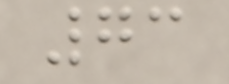73
